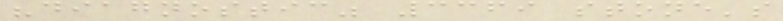"diagnostic" 3369 stone's
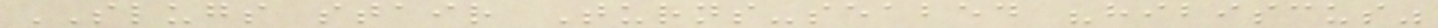SLUGS stair Turns-seabed "hibiscus"
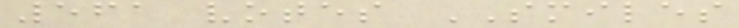561 votes SMILES
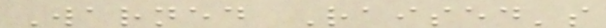Warned Raised's
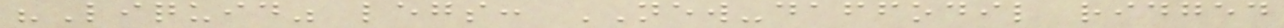"Liquid" legs: NEW-daffodil ridged
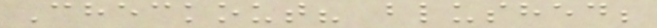Checkout? blushed;
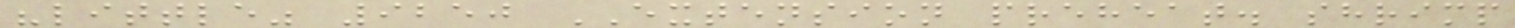"little" 9250 EXTENSION preheat. shrimp
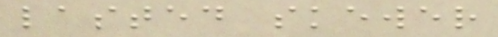lasted skewer
